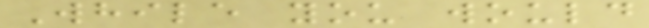While you would
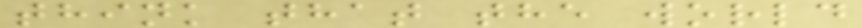think that the world
